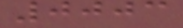0003
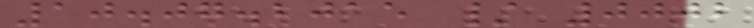10.07.2015 / 0002
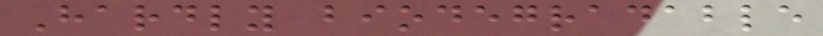Hardly biodegradable
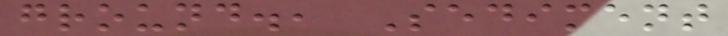ground., Sediment
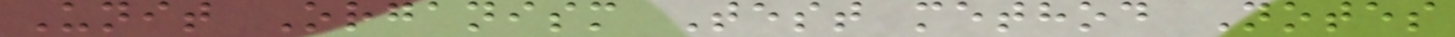Unit Organism Test method Notes
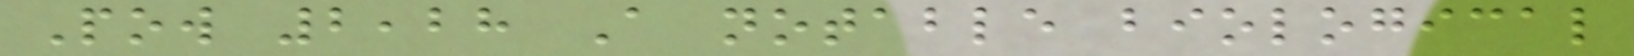Pow 2,28 A notable biological
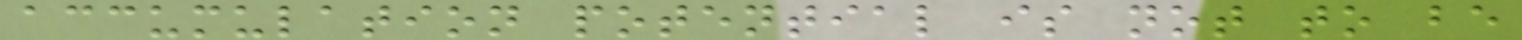accumulation potential is not to be
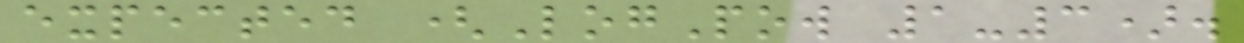expected (LogPow 1-3).
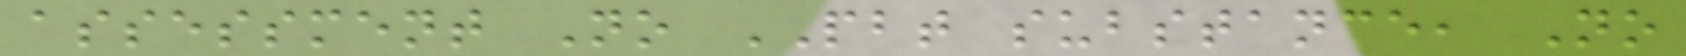assessment No PBT substance, No
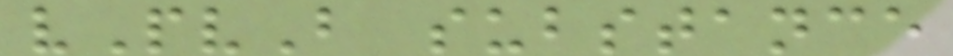vPvB substance
